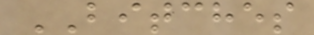BITCHES
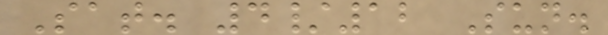Sat. 4/12 Sun.
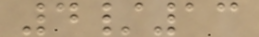4/13
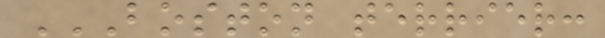BOSTON TERRIER:
